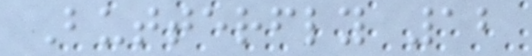Butterfly 12
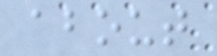about
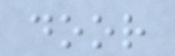door
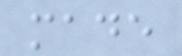made
